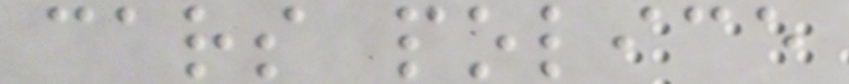cars police
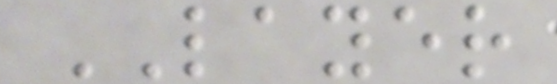LAYER
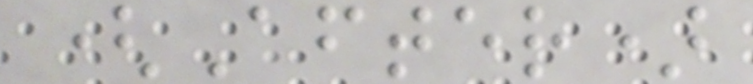(After)
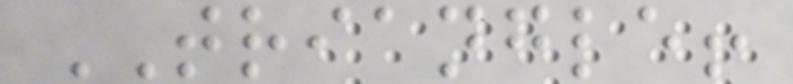TRIANGLE!
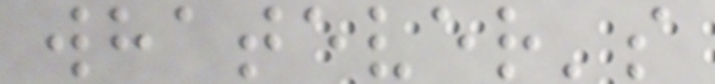whatever's
